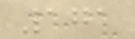171
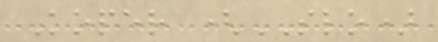Koper (SLO)
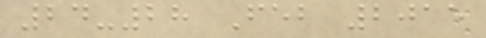24-28 Feb 2015
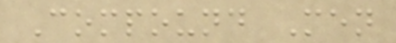Compound Men
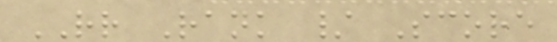RR Rank / Score
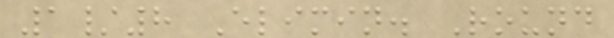1/8 Elimin. Round
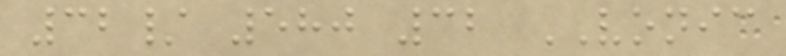32/ 580 32 VONIC
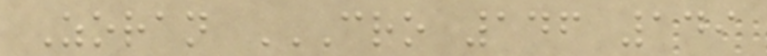Zoran CRO 146 149
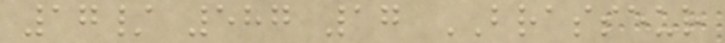17/ 587 17 BRASSEUR
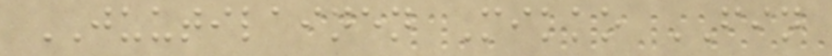JUUTILAINEN Mikko FIN
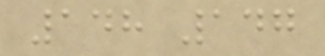148 147
